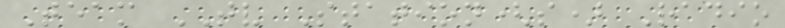Team TV Station(s) Radio
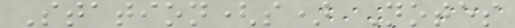Station(s) Notes
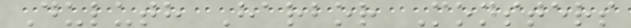Duluth Harbor Monsters
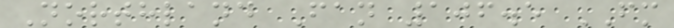Northland Fan 106.5 FM
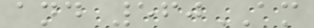and 560AM
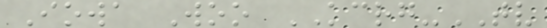Iowa Woo KCRG-TV
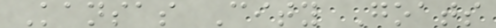Kansas City Goats
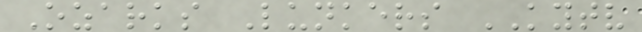Ozarks Lunkers KYTV
